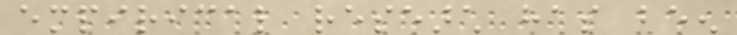empirical research has been
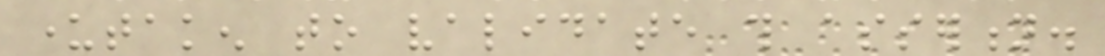undertaken to validate this assertion.
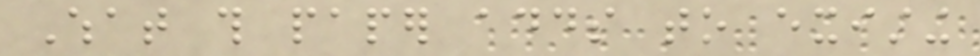What this paper adds to existing
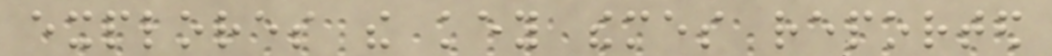explores the key themes reported
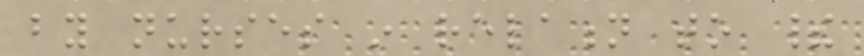by nurses in relation to their
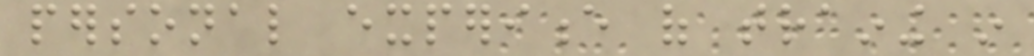personal experience of training in
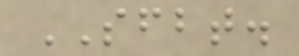SFBT.
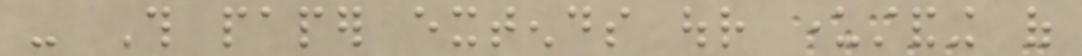- This paper extends our understanding of
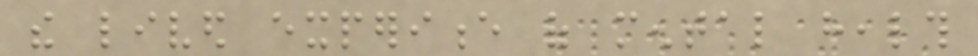the lived experience of mental health
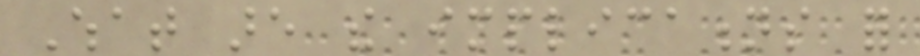What are the implications for
